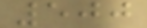500
